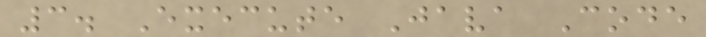3. Execute Java Code
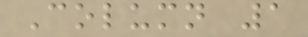Column 1
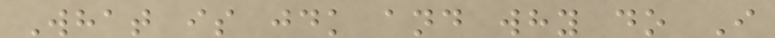What is jdk and why do I
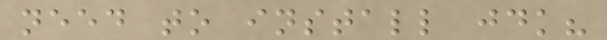need to install jdk?
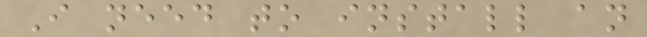I need to install an
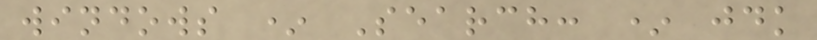windows * Search: * jdk
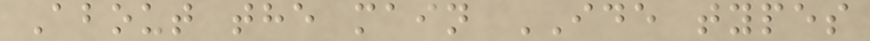About the main IDE types
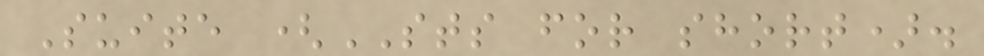Suite (STS for short).
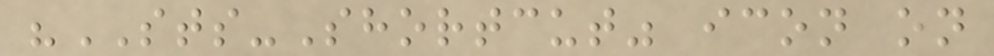"STS-Shortcut" icon on
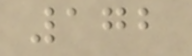172
